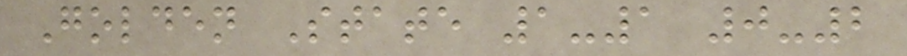Golden State 1-1 0-2
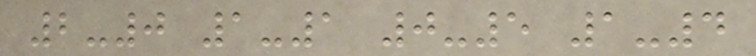2-0 1-1 0-5 1-4
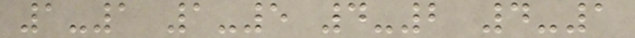1-1 1-5 4-2 4-1
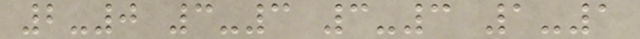2-0 3-3 3-3 1-1
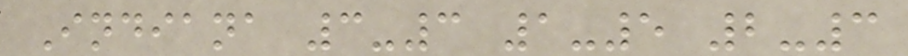Indiana 3-3 1-5 2-3
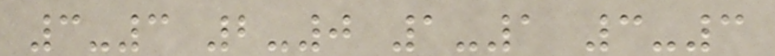3-3 2-0 1-1 3-3
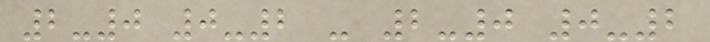2-0 0-2 - 2-0 0-2
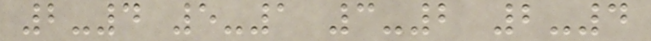2-4 5-1 3-2 2-4
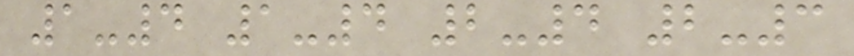1-4 1-4 2-4 2-3
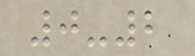0-2
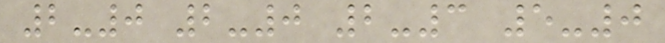2-0 2-0 2-3 5-0
